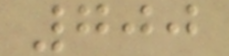700
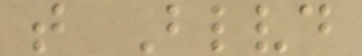t Blvd
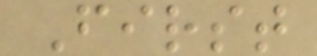First
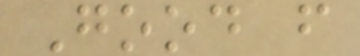Good f
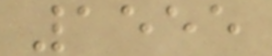1555
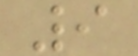9
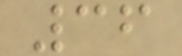36
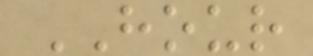HOUR
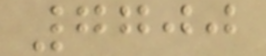7700
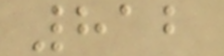812
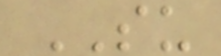SU
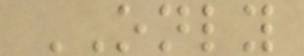ONLY
